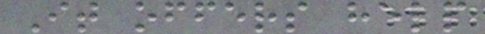It offers help
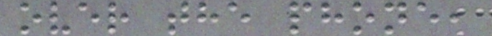over the phone,
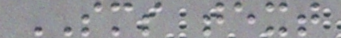SMS text
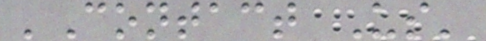'Contact Us'
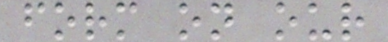form on our
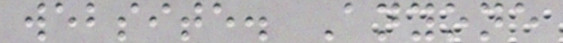website. Anyone
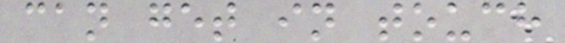can get in touch
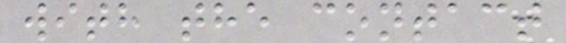with the contact
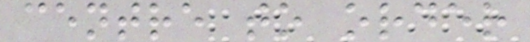centre to order
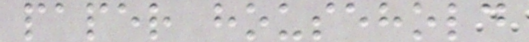paper household
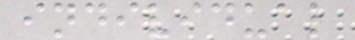individual
